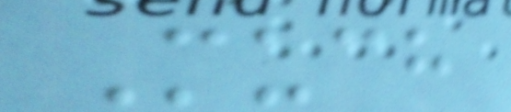Much
